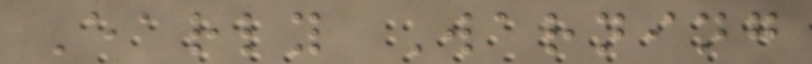Early Warning
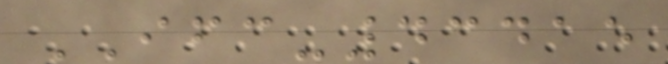IFC-43415
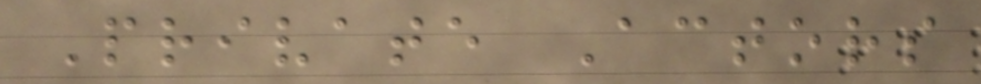Private Actors
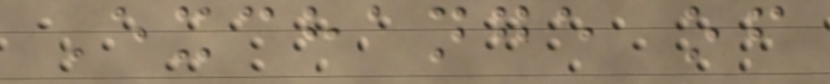Exchange of
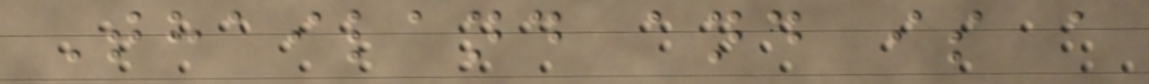Thailand and is a
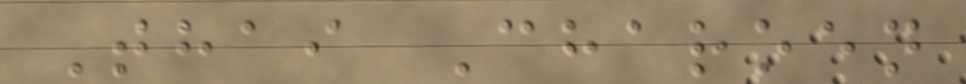Thai Charoen
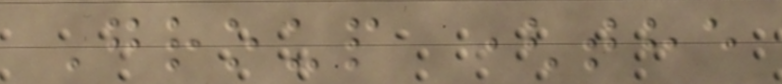Group (the
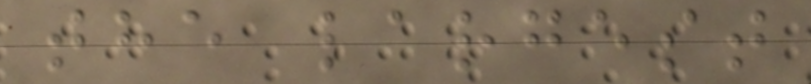the largest
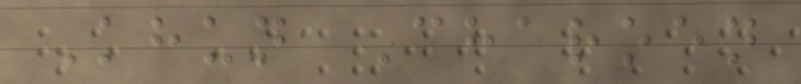Khun Charoen
